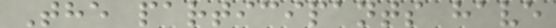The participants have
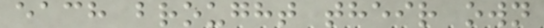each brought their own
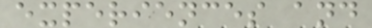experiences and
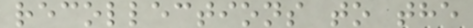recollections to the
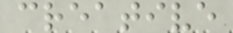creative
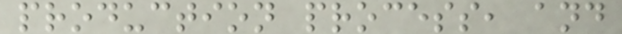production process, and
